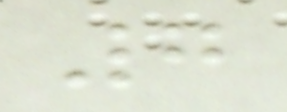7
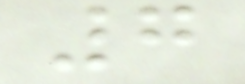7
